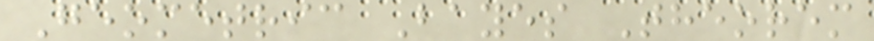Geometric Bayes Theorem
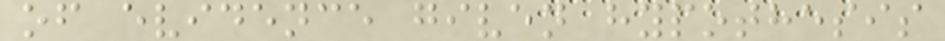of evidence given hypothesis
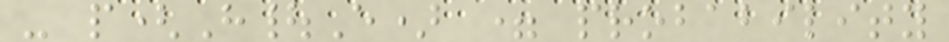- p(H|E) = probability
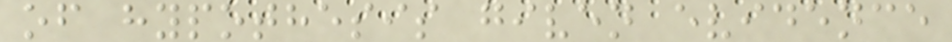of hypothesis given evidence
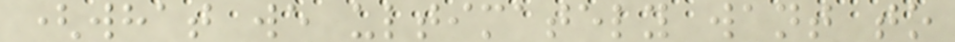(what we ultimately want to
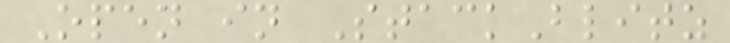Open in StackBlitz
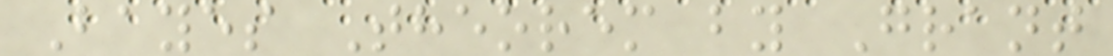Bayes Theorem by Grant
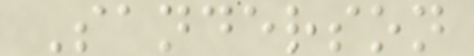Sanderson
